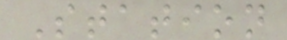Station
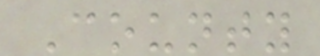County
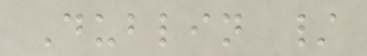Dublin /
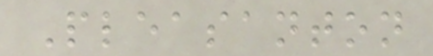Pleasanton
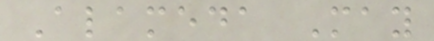Alameda May
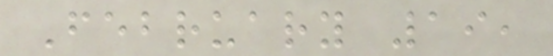February 19,
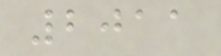2011
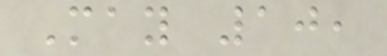May 10,
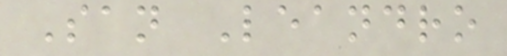San Leandro
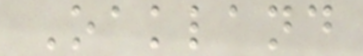Oakland
